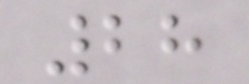28
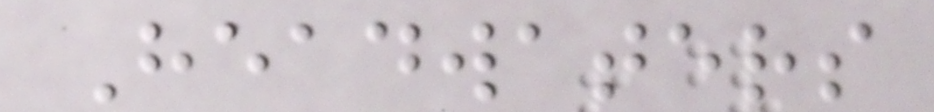Headwaters
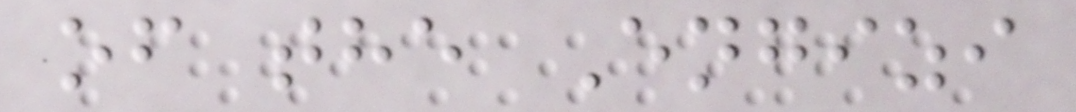of the Engizi
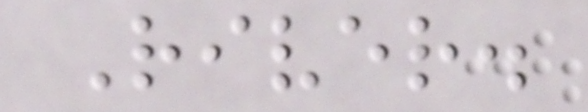River.
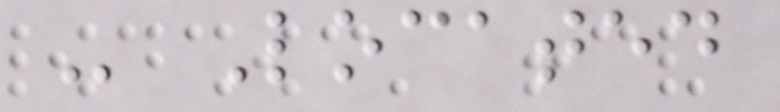- Located
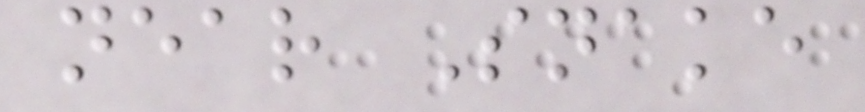near Snake
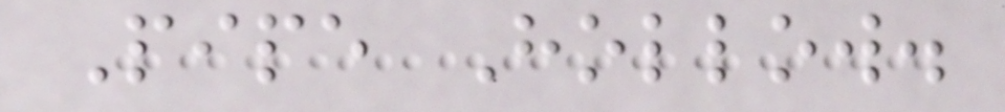Pipe Hollow.
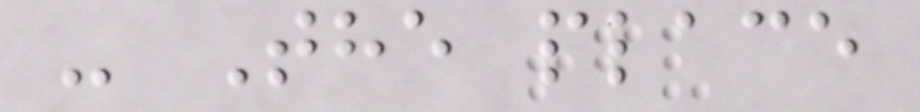- The place
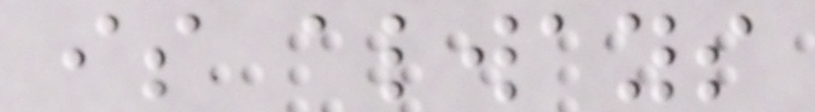is always
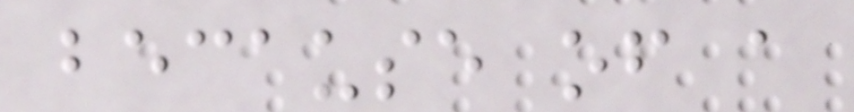because of a
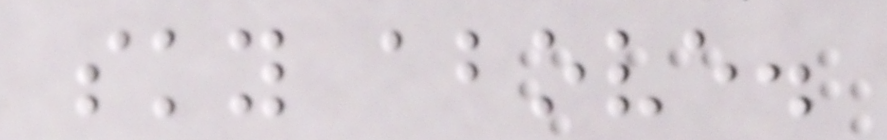sky above.
